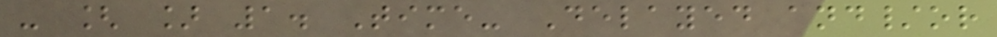- [ ] 1. Time- Delayed and/or
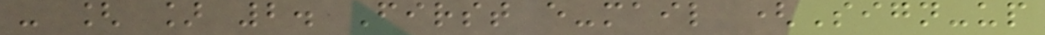- [ ] 2. First e-mail (Sign-up
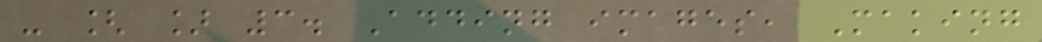- [ ] 3. Adding images, Making
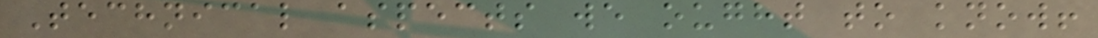Technical aspects we ought to know!
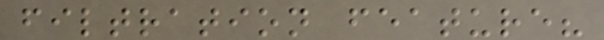filtration feature?
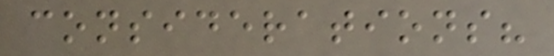considerations?
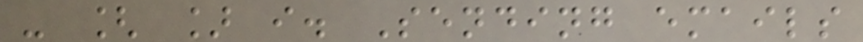- [ ] i. Sending emails
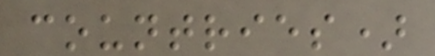countries)
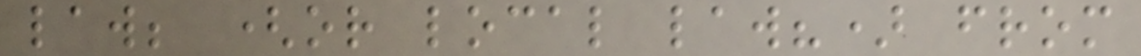law; (or local law?) from
